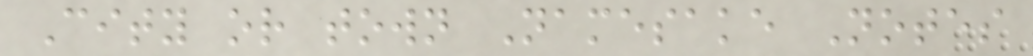City or town Namesake Notes
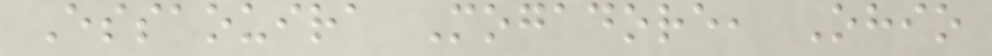Essaouira Mogadore, Ohio
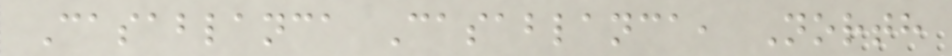Casablanca Casablanca, North
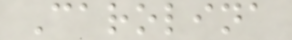Carolina
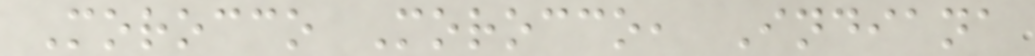Morocco Morocco, Indiana
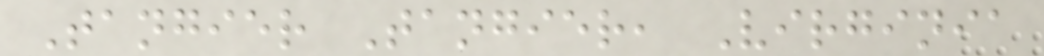Tangier Tangier, Virginia
